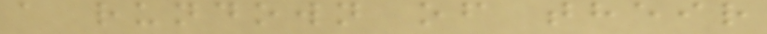a rundown of their
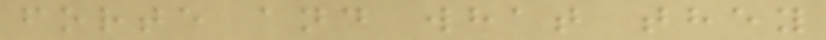forte and what they
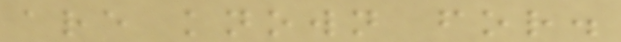are known for.
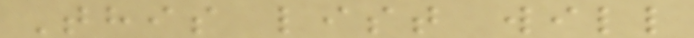This list will
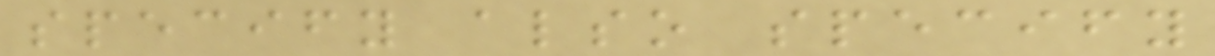specify also specify
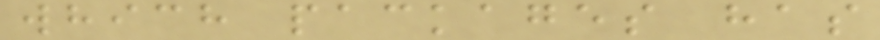which packages has
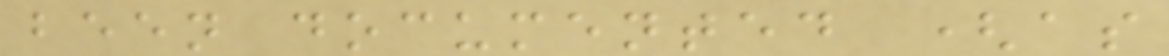been documented (as
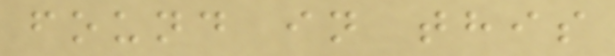found in this
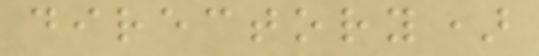directory)
